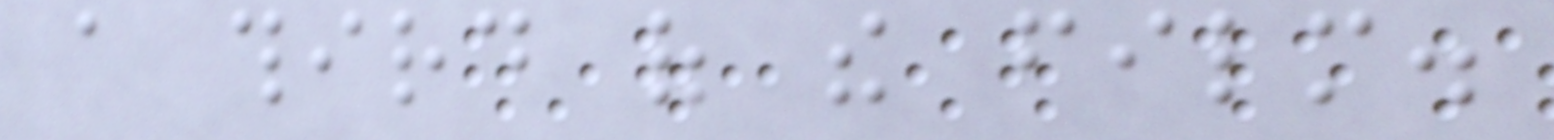a third of the film.
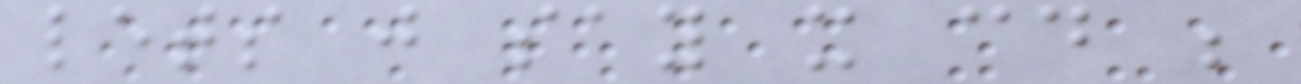lets just say it could be
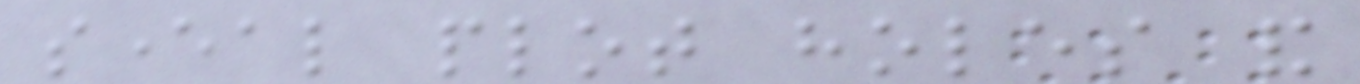several plot holes and
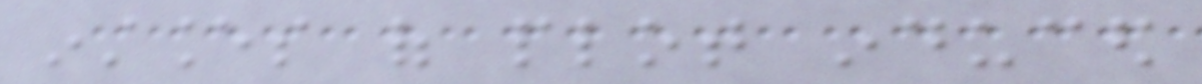instances of plot induced
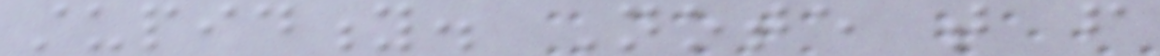stupidity. Note that from
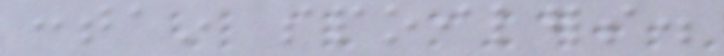contain spoilers.
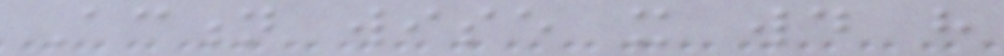Action wise it would have
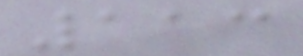113
